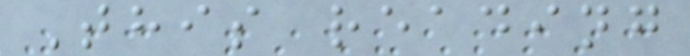This reading
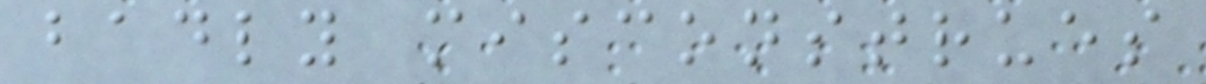badly misconstrues
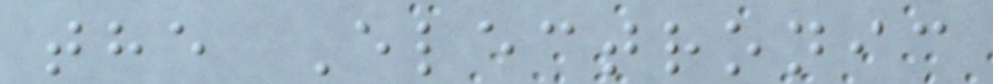the Electronic
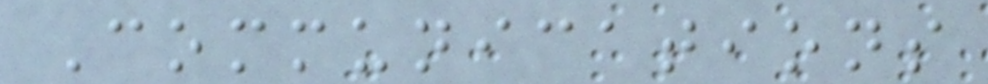Communications
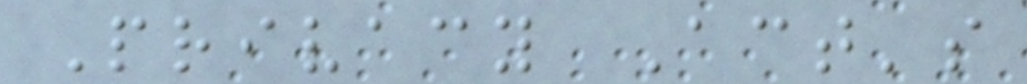Privacy Act's
